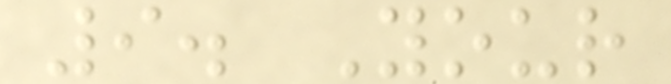9. Your
